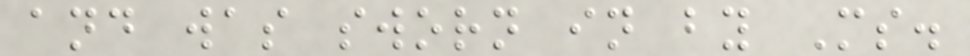and was sworn in by Ms.
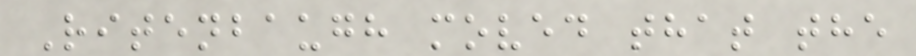Ritenbaugh moved that the
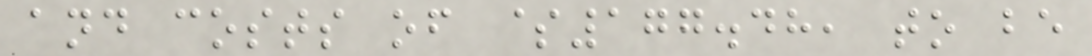and costs of $177.48, to be
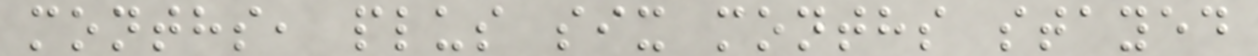months, plus six months stayed
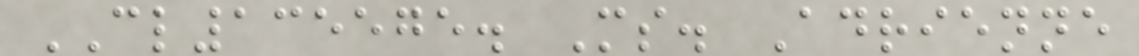CL135575. Ms. Adrienne
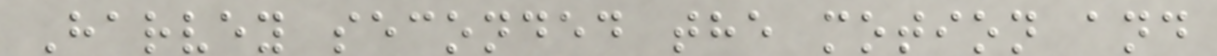Harvey seconded the motion and
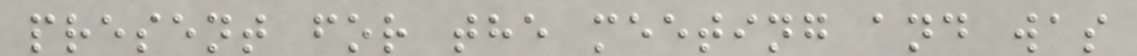present for the meeting and was
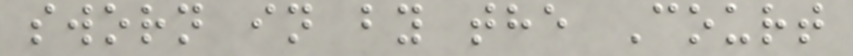sworn in by the Court
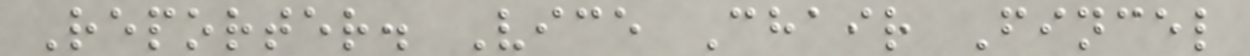Reporter. Vice Chair Fincel
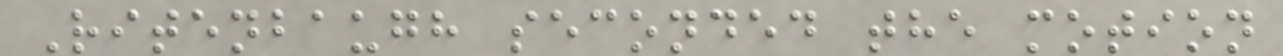Ritenbaugh seconded the motion
